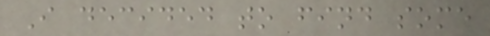I decided to find some
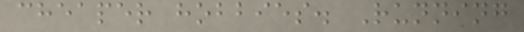cheaper hobbies. Running
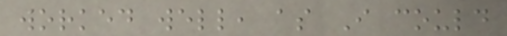worked well, as I could
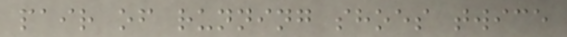pair of running shoes twice
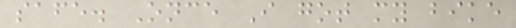safe. Once I got my bike
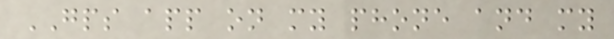GPS app on my phone and my
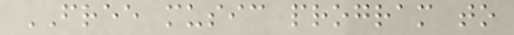FREE music program to
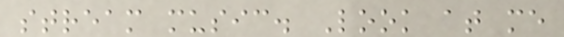stream music. Look at me
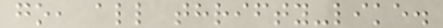go, all thrifty-like.
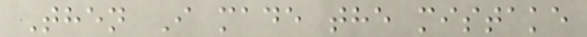Then I made the mistake
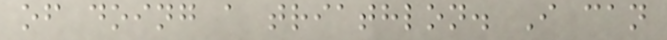of doing a triathlon. I can
